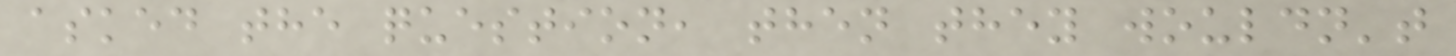asked the question, then they wouldn't
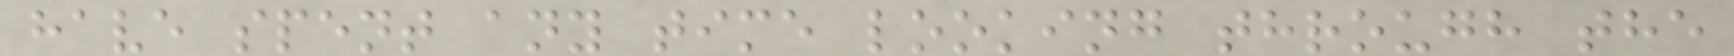have spent any time looking through the
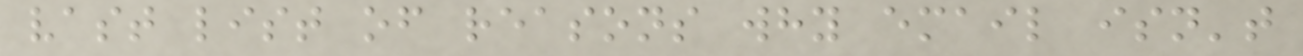vast list of reasons why email isn't
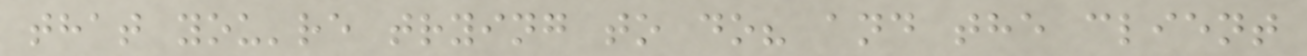that you're trying to do? and the client
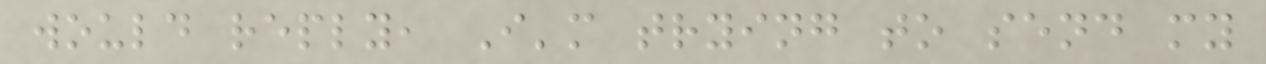would reply, I'm trying to send my
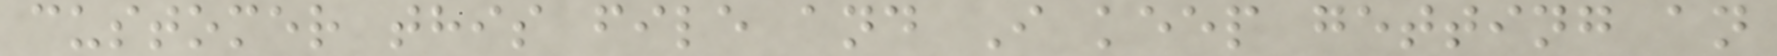customer this file and I keep getting an
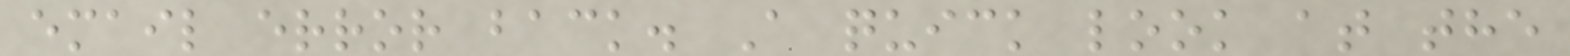email error back. A quick look at the
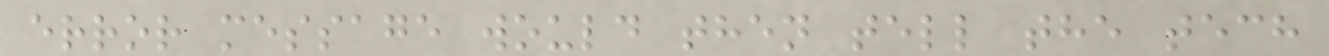error message would then tell the tech
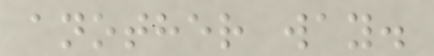another way.
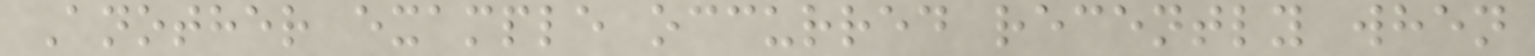Another example occurred recently when
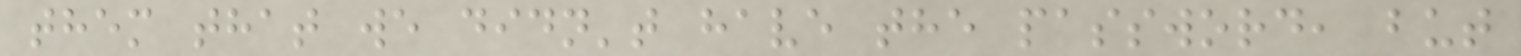them that we didn't have the password, but
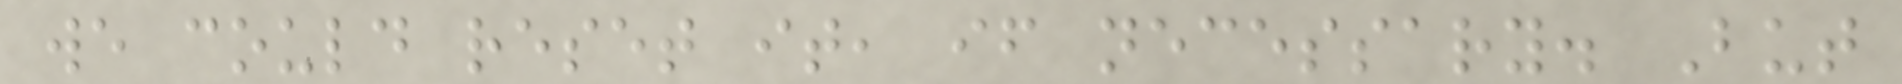we could reset it, if necessary. But
